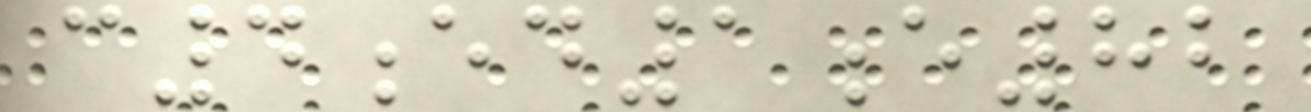c4ed1e82
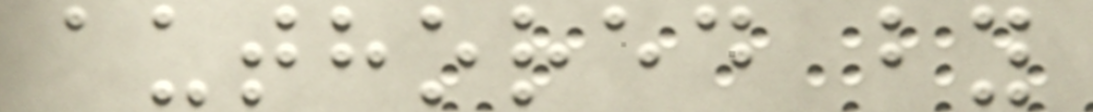authored by
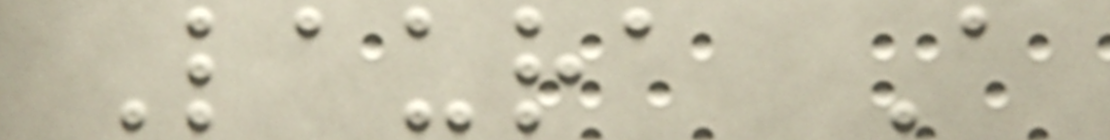Laura A
